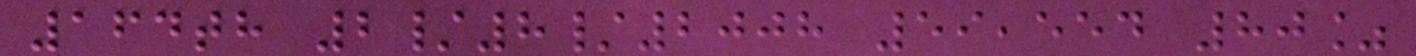164th 2/8/2008 59,554 80%
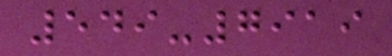549-7919
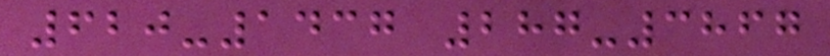620-1437 287-3867
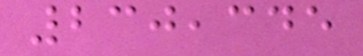230,345
